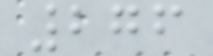276
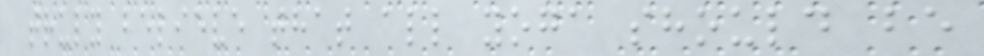truly believe that all yoga should be
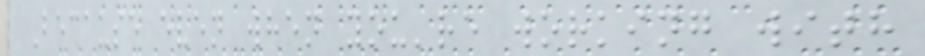Because even when you're working with
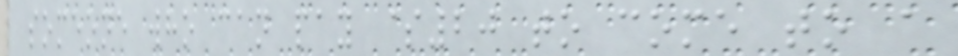someone who can pay $20 to come to a
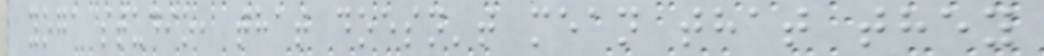yoga studio, that doesn't mean that they
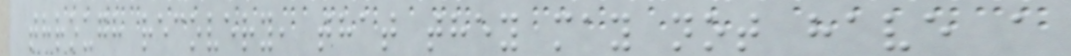through recovery, that they may not have a
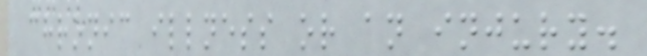chronic illness or an injury.
